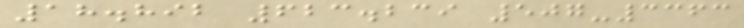18.892 623.239 507-3363
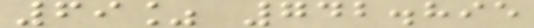69% 742.895
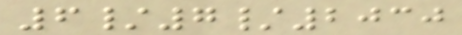6/7/2030
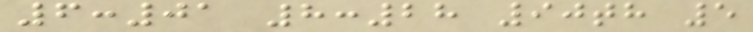6:01 8:28 90th 5
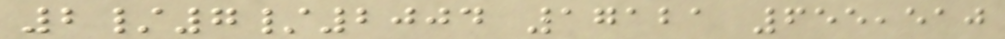2/7/2004 17121 655,510
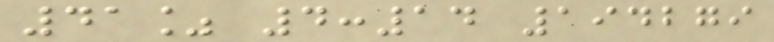41% 4:14 194279
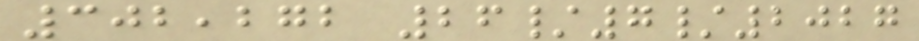302,272 26/7/2027
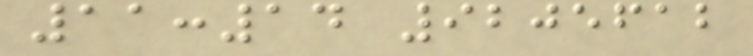11:14 9205612
